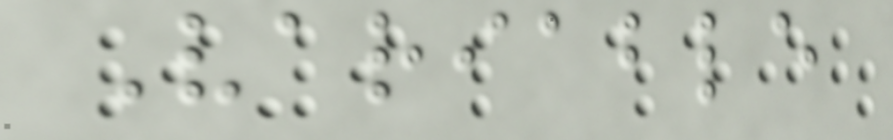Variable
